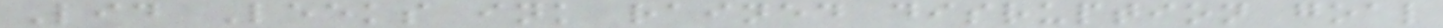Lid Leeks ink rained disruption goal
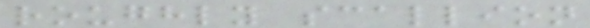roughly scallion
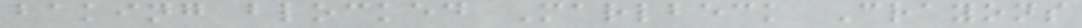baking blocked Marlbeck Crayons
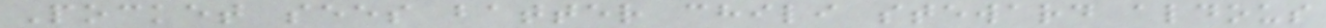Pocket sees batter chili steward aldous
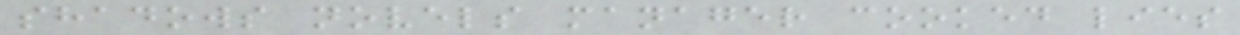shadows novels manager cooked lies
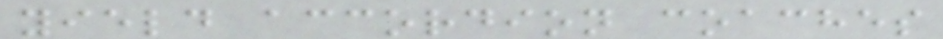yield accordion coaches
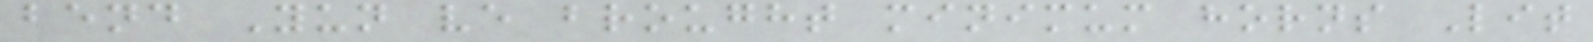bend Yun ve brought minimum horns Lit
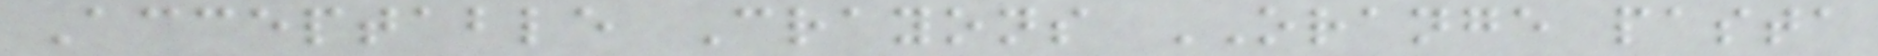Acceptable Crayons ORANGE pasta
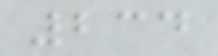234
